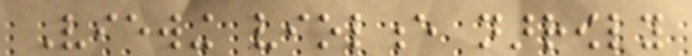Viewing violence narrowly
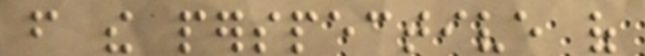from the perspective of
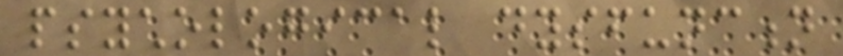psychological dysfunction
